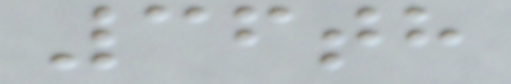36th
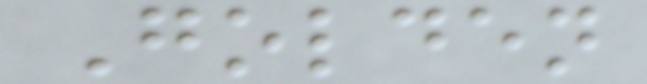Golden
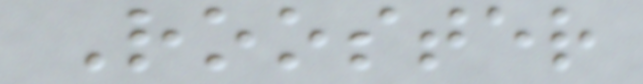Rooster
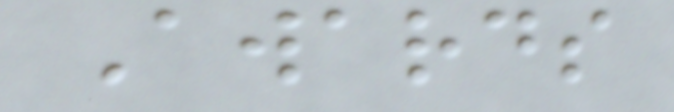Awards
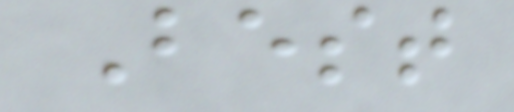Best
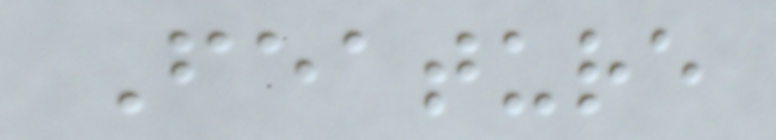Feature
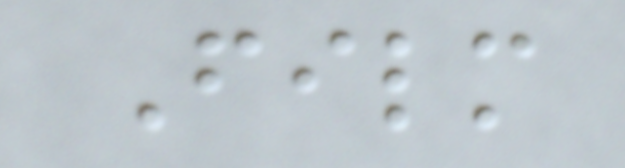Film
